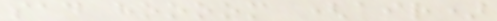sad hoooom (air)
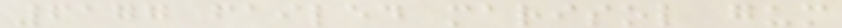6177 failed marisol gum
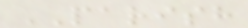PARISH
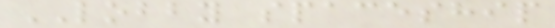LOBBY spaceship
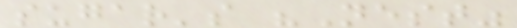sugar's "Nest"
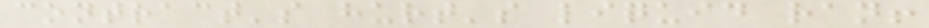contract's hurt's liquid ran!
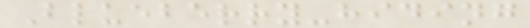Blueberry-hiding
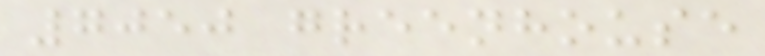7050 greenhouse
